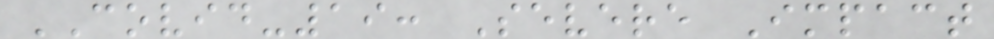COVID-19: Severe Impact
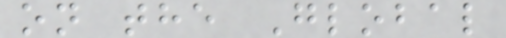on the Global
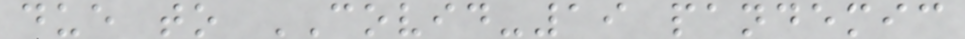due to COVID-19 pandemic
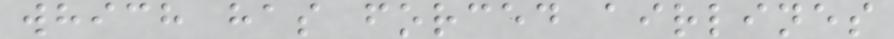which has forced airlines
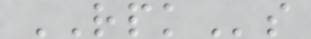RPKs
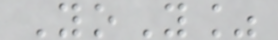YoY%
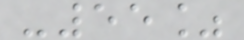-55%
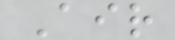Air
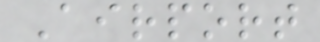Airport
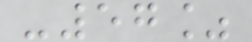-57%
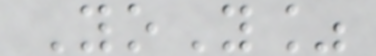YoY%
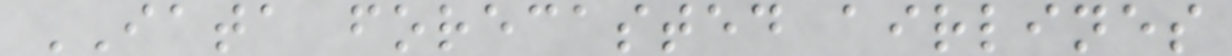IATA forecasted airlines
